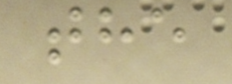the
